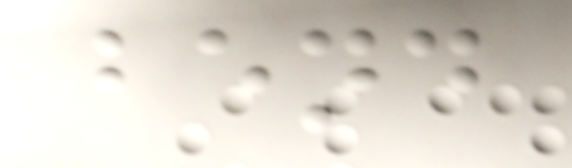bend
